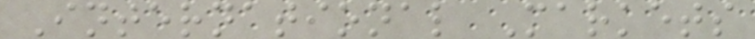International Markets
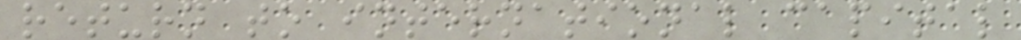return to international capital
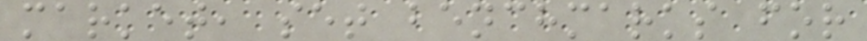market, set benchmarks for
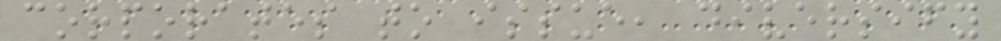corporates to issue, diversify
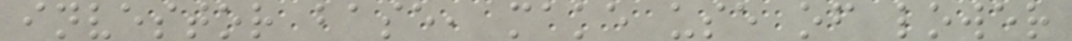investor base, make use of lower
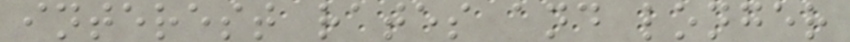interest rates and longer
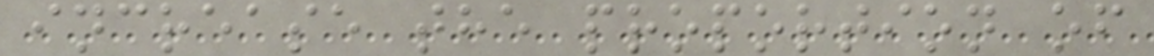increase the proportion of
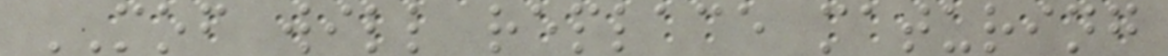MOF will replace maturing
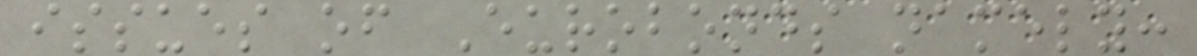issues of Eurobonds namely:
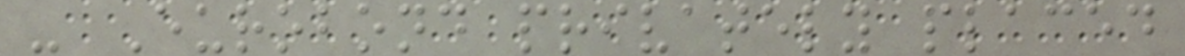- Eurobond privately placed
